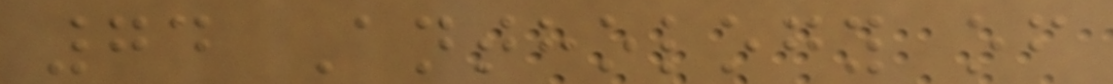74 Anthology of
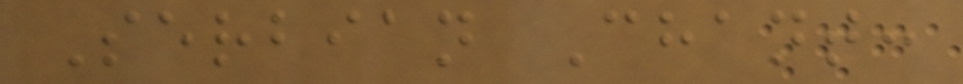Serbian Chant:
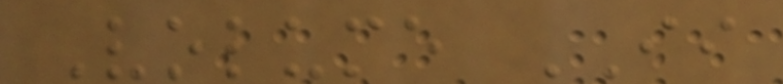Volume II
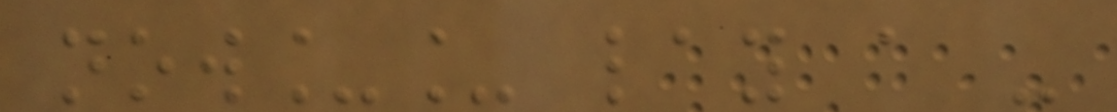now__ lay a -
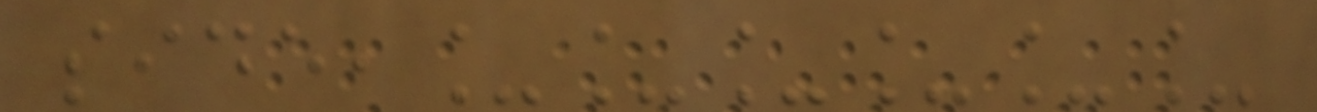side,______
